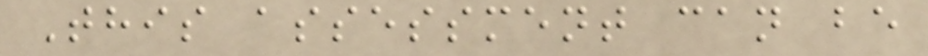This assessment can be
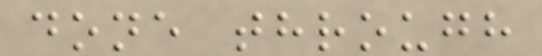done through
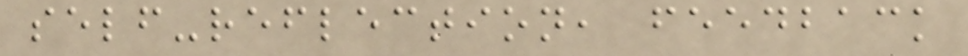self-reflection, feedback
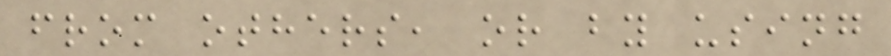from others, or by using
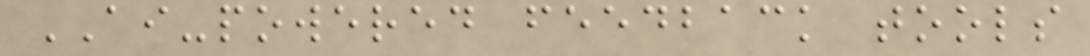AI-powered feedback tools
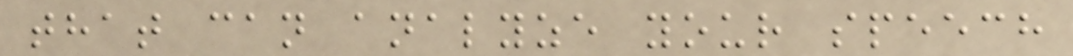that can analyze your speech
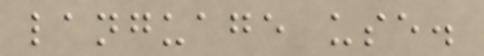language use.
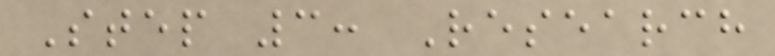Step 3: Research
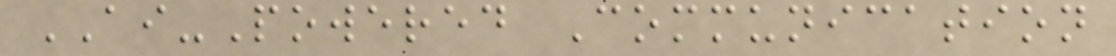AI-Powered Communication
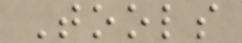Tools
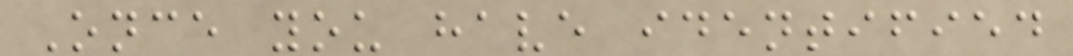Once you have identified
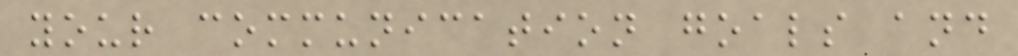your communication goals and
